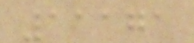11171
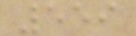559
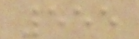555
